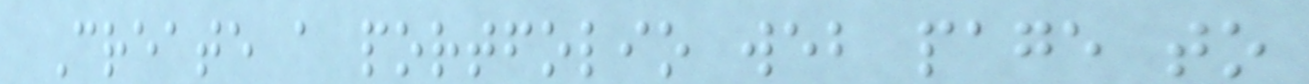Create a portfolio web page to
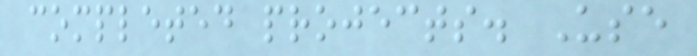completed projects. Use
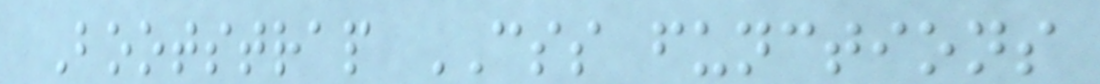Bootstrap CSS functions
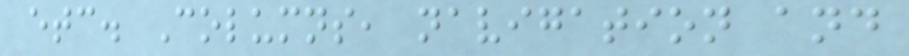etc. Columns, navigation and
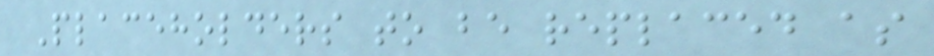Placeholders to be replaced as
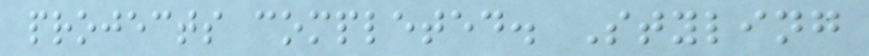projects completed. Styling
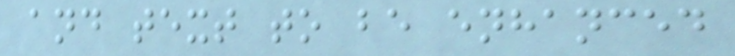and text to be enhanced
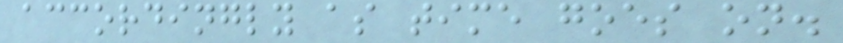accordingly as time goes on.
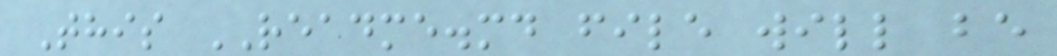This README.md file will be
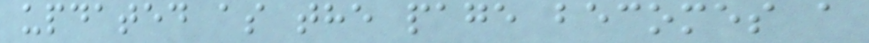updated as the page becomes a
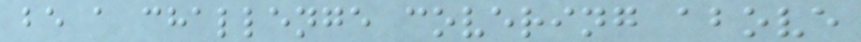be a challenge covering above
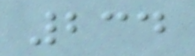234
